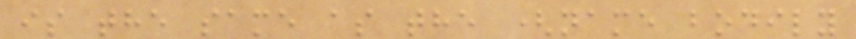is the same as the (name bodily
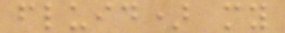fluid) my
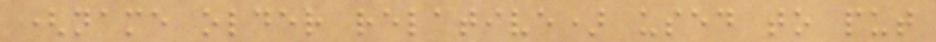(name older relative) used to put
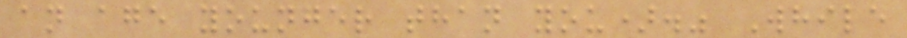an age younger than you)." While
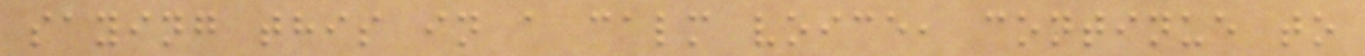saying this in a calm voice, continue to
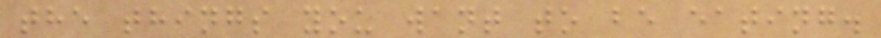the things you want to be eating.
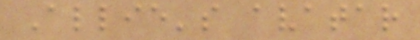Allie's avatar
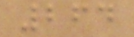264
